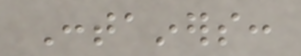Containers:
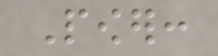Power:
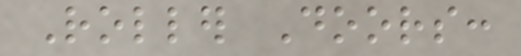Roller Doors:
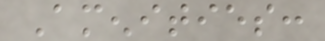Amenities:
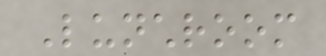Lunchroom
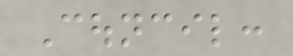Council:
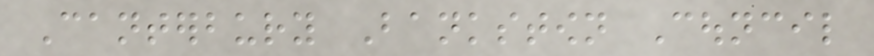Canterbury Bankstown Council
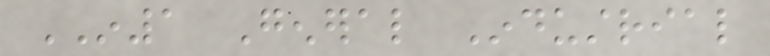IN1 General Industrial
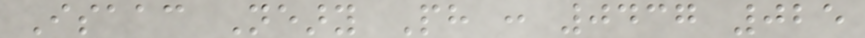Isaac Neary Ph : 0437 025
